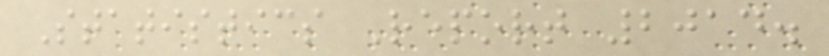Statistics Report 2014.
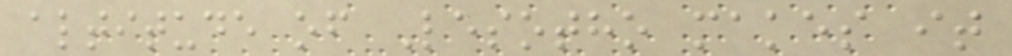altitude of Lesotho makes it
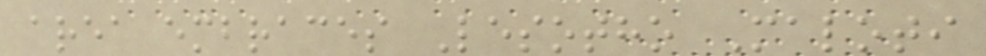area embraces Lesotho Maloti
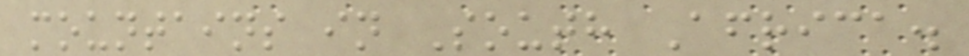mountains in South Africa.
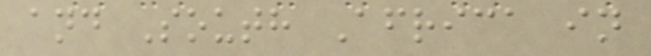and South Africa in
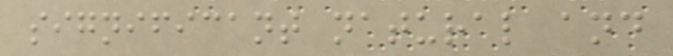significant natural and
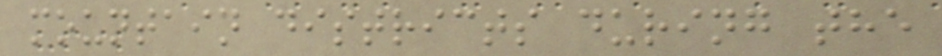mountain districts during the
